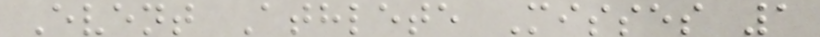Event Athlete Misses 1
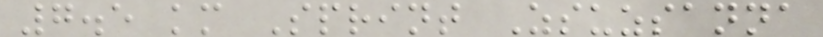7.5 km Sprint Zsuzsanna
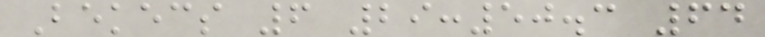Bekecs 6 29:50.3 64
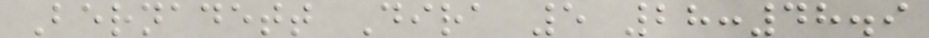Bernadett Dira 5 28:48.9
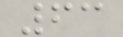63
